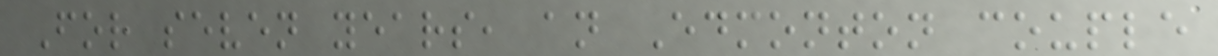For seven years, an Edmonton couple
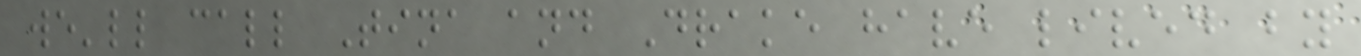we'll call Tina and Drake have lived by
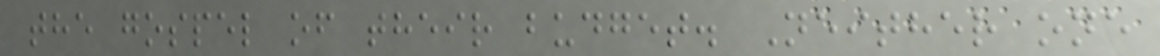the gospel of their budget. Neither one
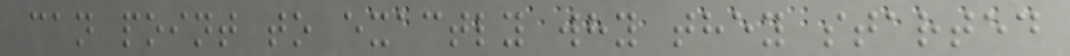can point to exactly why they started
